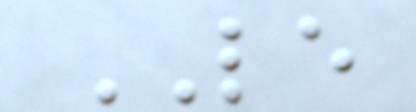LE
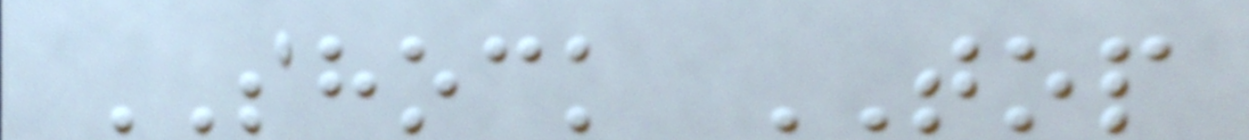SHOCK TOP
